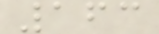163
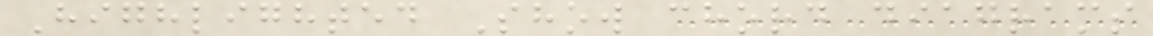Highlighted Show chord diagrams
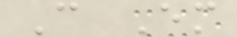C Em
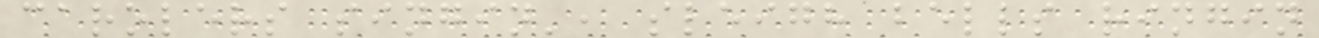carolers singin', sleigh bells ringin
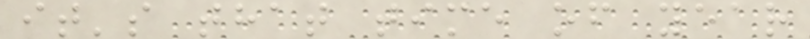it's that time of year
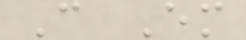C Em
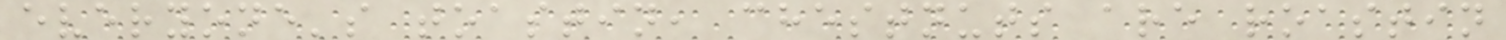everyone's toastin, chestnuts are roastin
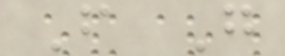F G
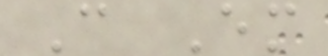C Em
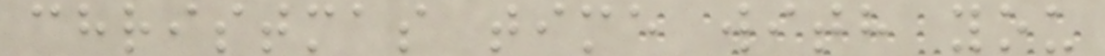christmas time with you
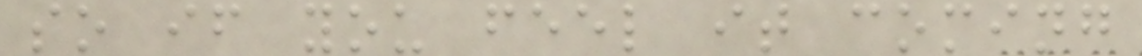so if you feel it coming
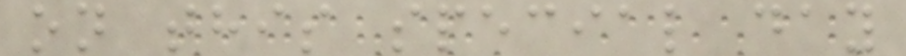on this special day
